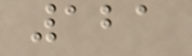121
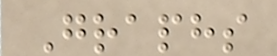Graphs
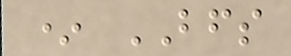* BFS
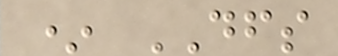* DFS
